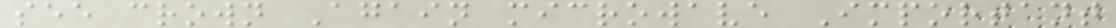see crown Again microwave Important
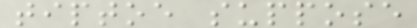tiptoe suppose
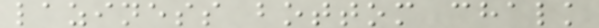laziness bottom chalk
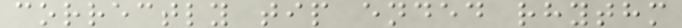correctly tip ended rhythm
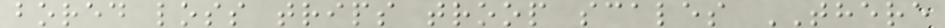bored loss trips troop scales THERE
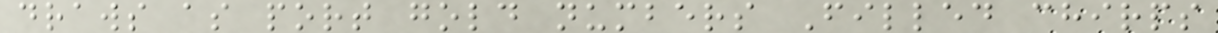draws as port gold numbers Filled chirps
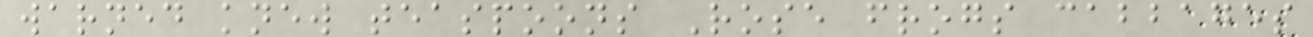warned knew teaspoons Rose frogs cabbages
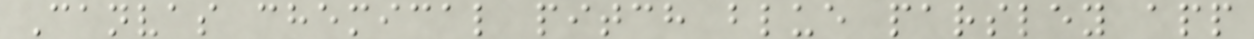Canvas chemical pitch blue parsley app
